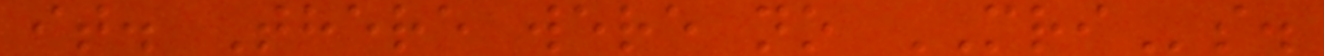it. There were no MRIs.
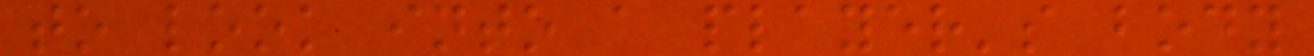to look into a player's body
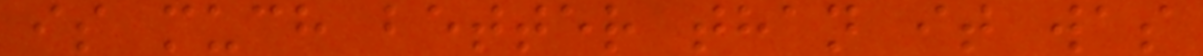is much better than it was
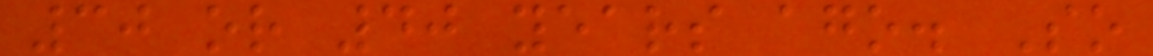30 or 40 years ago. So
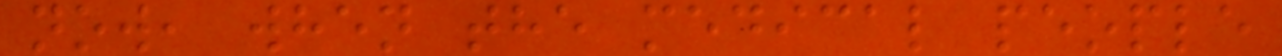now, when the medical people
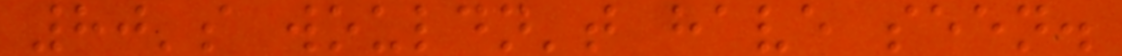80's wouldn't have seen.
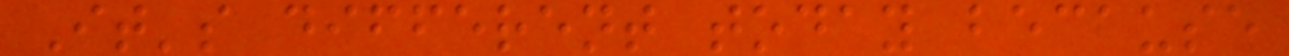It's different today because
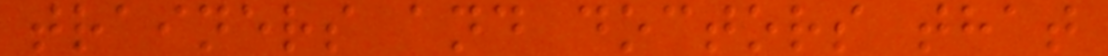trainers and doctors that
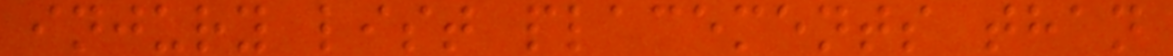injury list placements than
